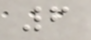6
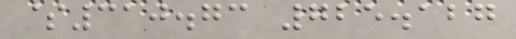$310.73 725.127
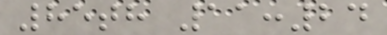85th 11:24
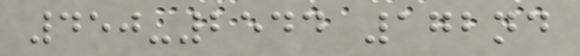450-2544 172nd
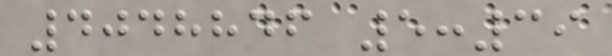4048846 5:39
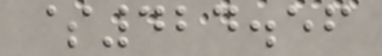$424.56
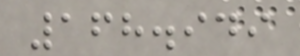168.949
